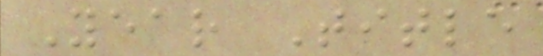Year Title
